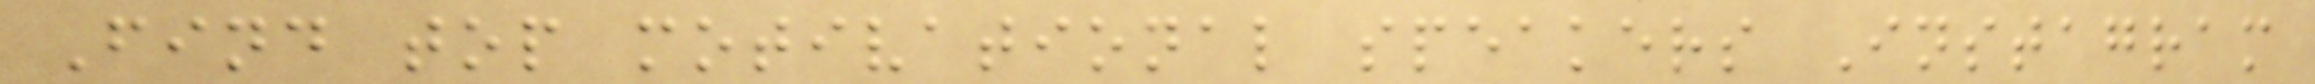Find top motivational speakers Instagram
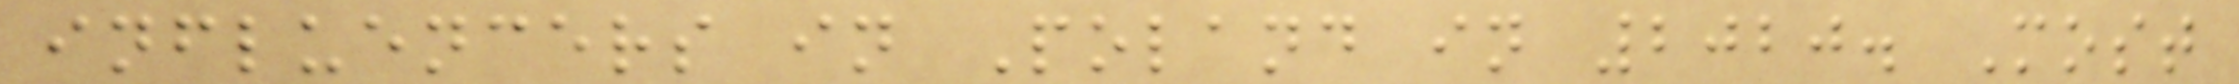influencers in Poland in 2020. Most
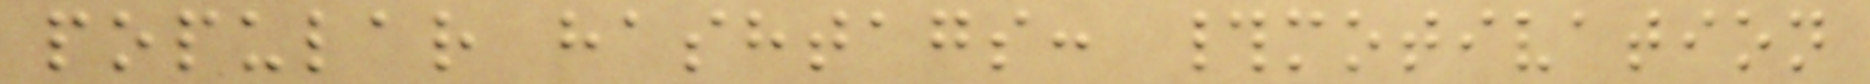popular hashtags: #motivation
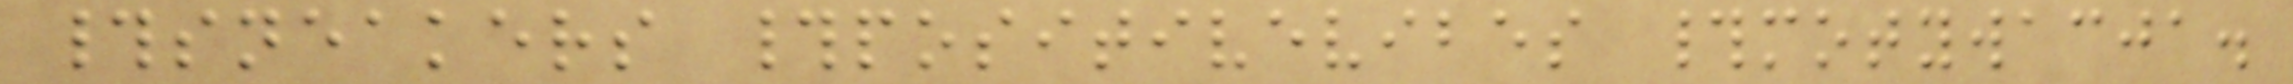#sneakers #positivevibes #motywacja.
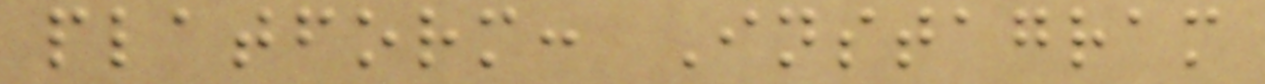platform: Instagram
